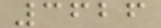3626
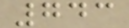743
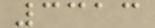3313
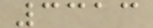3313
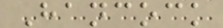Hancock
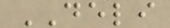DELI
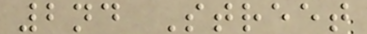2nd Street
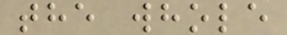the whole
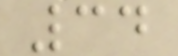34
